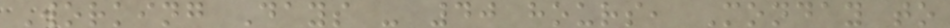Working Days - 40 hours, Monday to
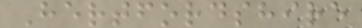Hertfordshire
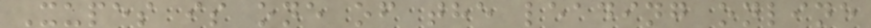Xupes is one of the leading online
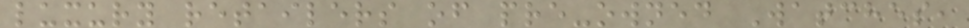luxury retailers of pre-owned Watches,
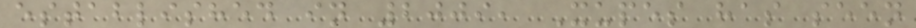established in 2009, Xupes has seen
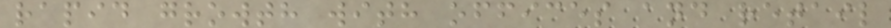rapid growth with offices and retail
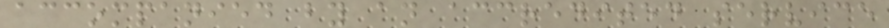accompanied by an accredited service
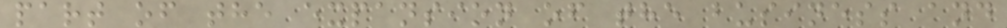part of the expansion of the business and
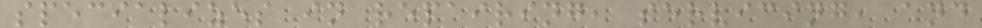specializes in repairing, servicing, and
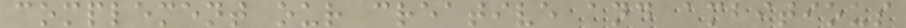complement our creative and ambitious
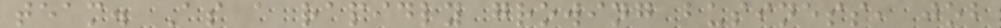team. As a rapidly growing business, job
